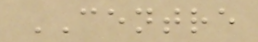CENTRE
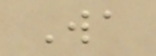Wa
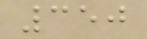350
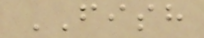FISH
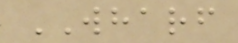WHARF
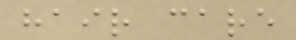hair care
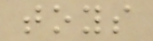toys
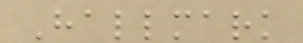Hallmark
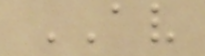AV
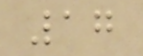17
